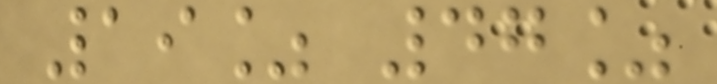19% 47%
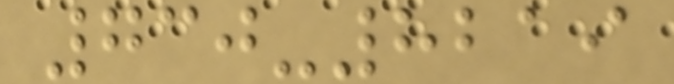730-8219
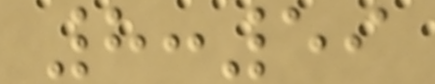8:59
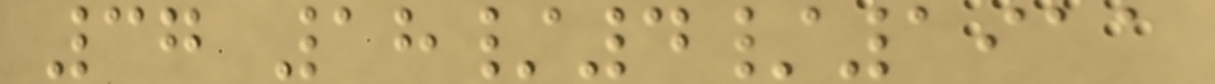37 18/4/1911
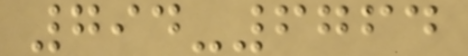794-6764
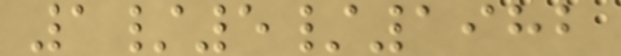1/5/1982
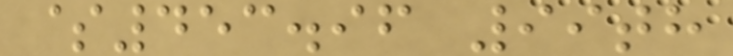$453.96 99th
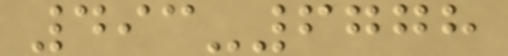493-6778
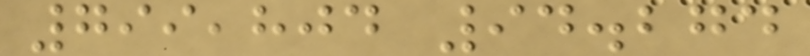799,804 94.274
